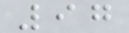97
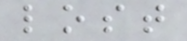lost
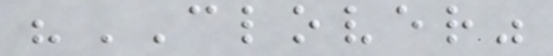"CLOVER"
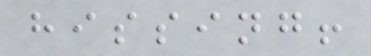hissing!
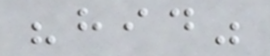"hid"
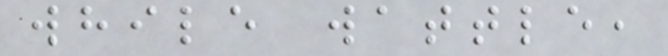while wattle,
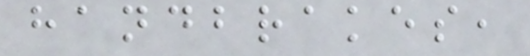handbrakes,
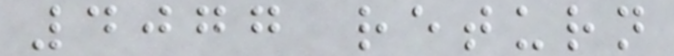4077 return
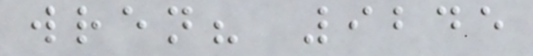wren? 9245
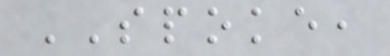SPOKE,
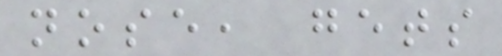nose, gets
